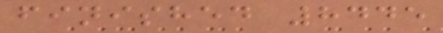finished 8445
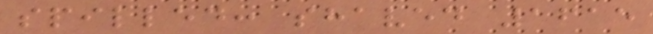spilled: shaved 1615
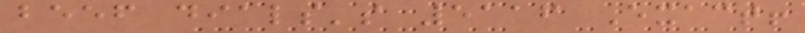beef dials's 5116 Exact!
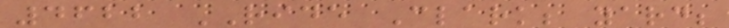4622 RIDE Clark; yard;
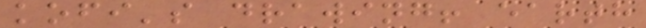kofi's drawing! earth
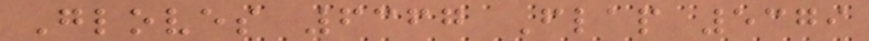Gloves 6367 Flap 5379
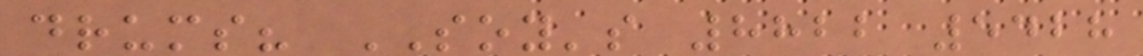drums? SOY's 8822 5428
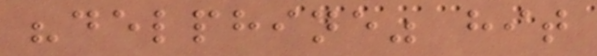"delphine" hit
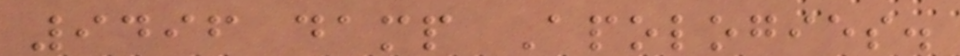9496 damp Apologies.
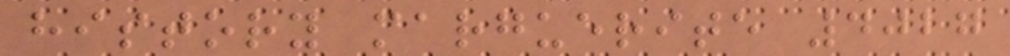history marguerite 4027
